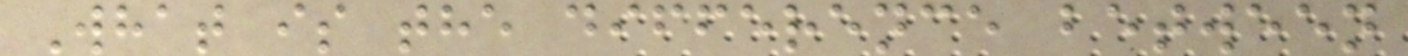What is the difference between
